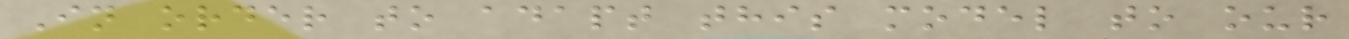In order to adapt this model to our
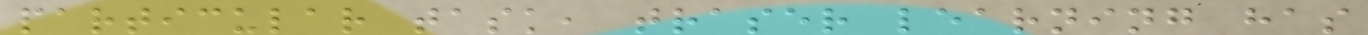particular task, traser learning has
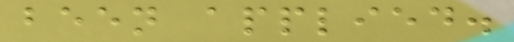been applied.
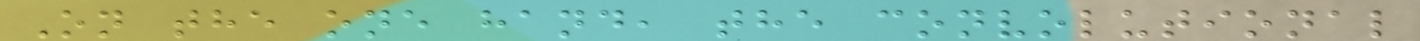On the one hand, the convolutional
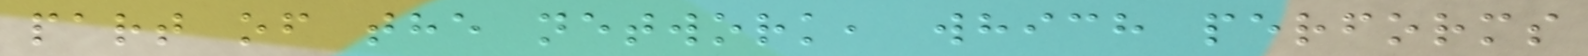part of the network, which performs
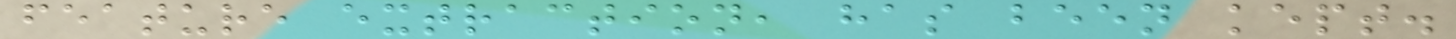feature extraction, has been kept.
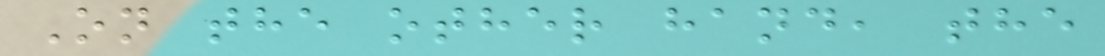On the other hand, the
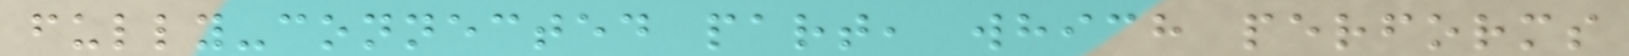fully-connected part, which performs
